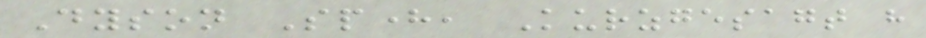Dyson Sphere, Kurzgesagt have
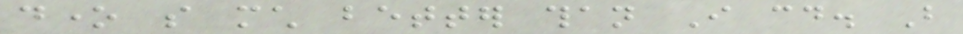done so much better than I could. But
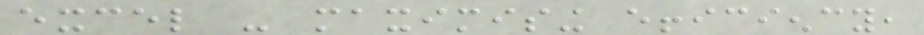excel - maximising efficiency,
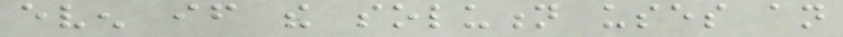even if the solution uses an
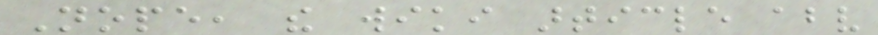Nope, the wiki article above
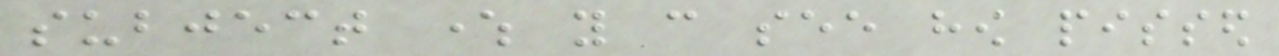subject where you can see how pissed
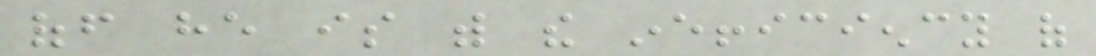off he is with the inefficiency of
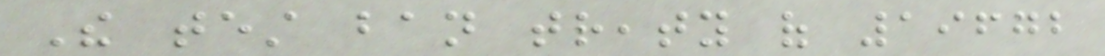The test ban treaty of 19672
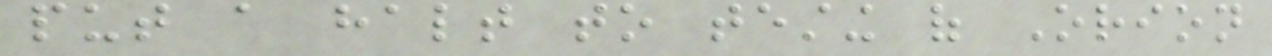put a halt to testing of Orion
